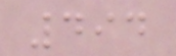494
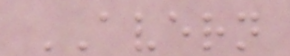AVERN
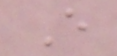E
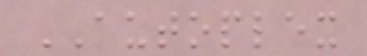AUTOPLEX
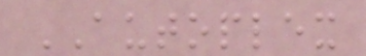AUTOPLEX
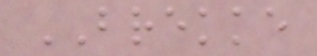BREKKE
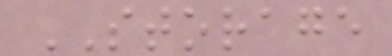STORAGE
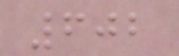602
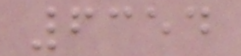6354
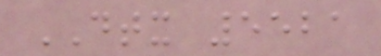DTX 5521
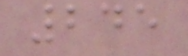245
